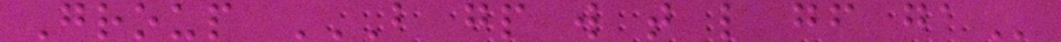Group B GP W T L GF GA
